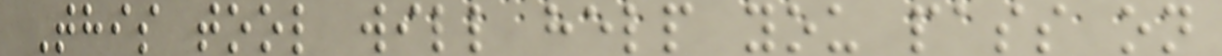This tool will help you pass on
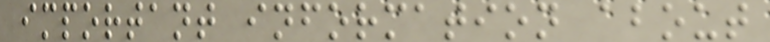important information about
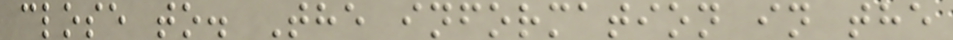close to. The information in the
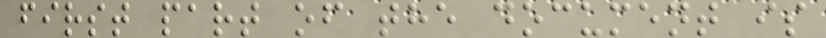first part of the document is
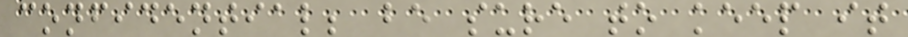confidential; be sure to keep it
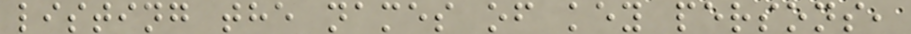listing the names of key persons,
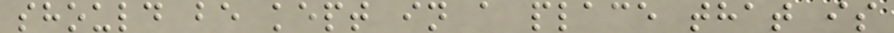should be kept in a place that is
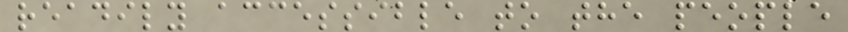readily accessible to the people
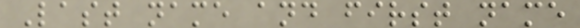Last name and first name
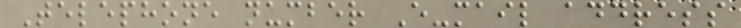Telephone number E-mail address
